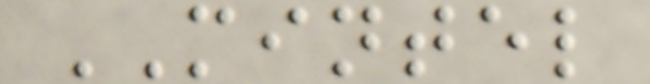MINTEL
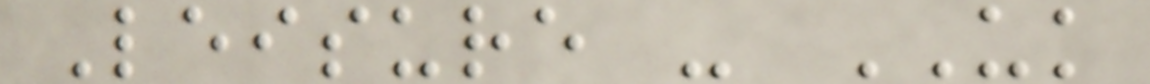Leisure - UK
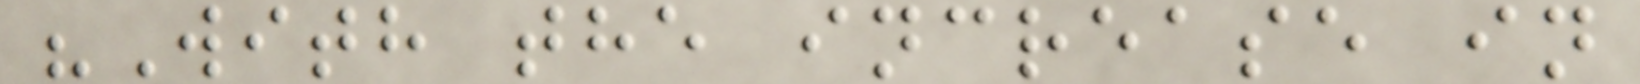"With the increase in
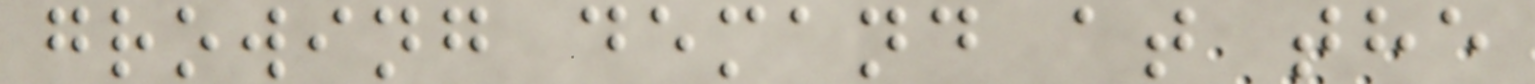growing demand at the
